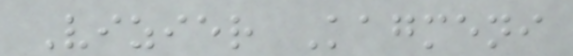Vizier Kagmeni
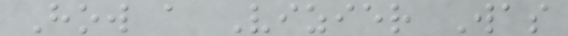How a Vizier Was
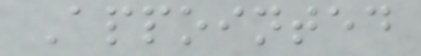Appointed
